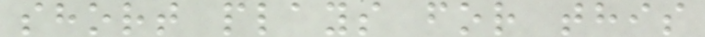short plays for this
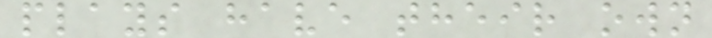plays have their own
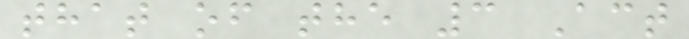that of the 3 Act
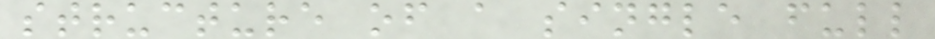structure of a single full
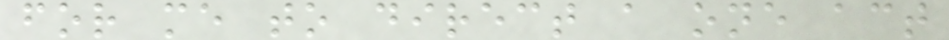for me to direct a one act
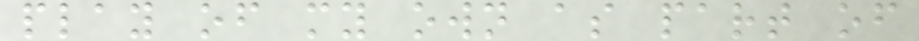play of my own as part of
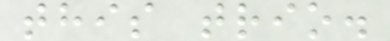this trio.
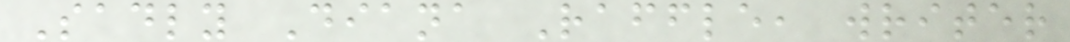Sadly Diana Raffle, writer
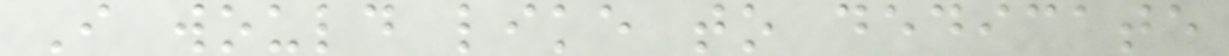I would like to dedicate
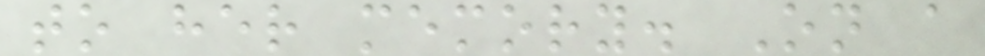to her memory. On a
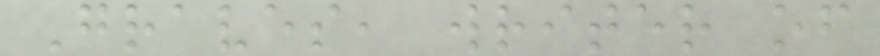Graves, writer of
